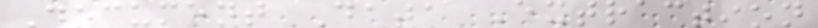Document Data Extraction
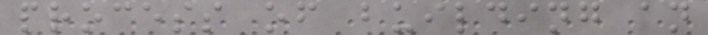process of building an
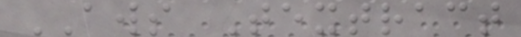AWS Textract
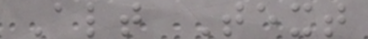Alt Text
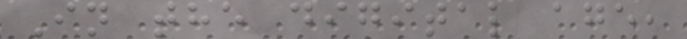In the digital age,
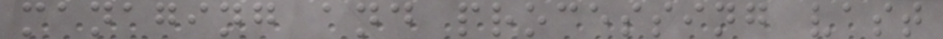managing and processing vast
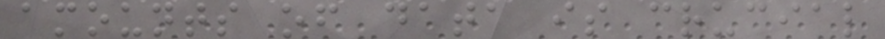amounts of data is crucial
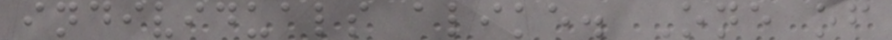individuals alike. One of
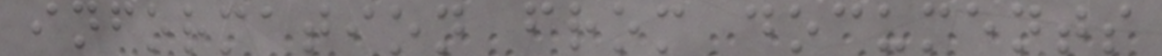information from documents
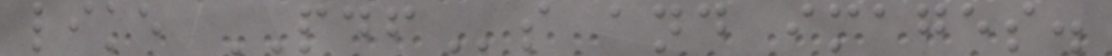like PDFs and images.
